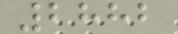2882
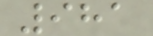981
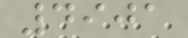4901
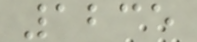1235
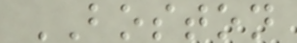BOSTON
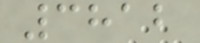3812
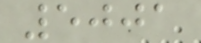5001
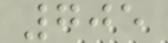705
